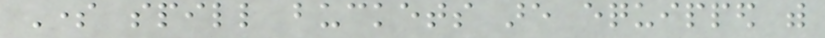Some spill buckets are equipped with
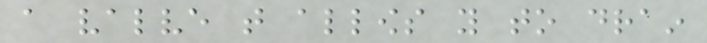a valve that allows you to drain
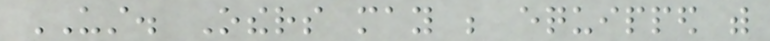UST. Others may be equipped with
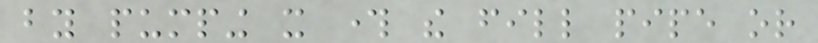by pumping it through the fill pipe or
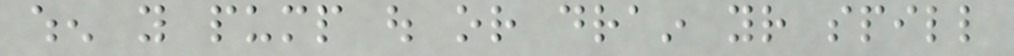when you pump out or drain your spill
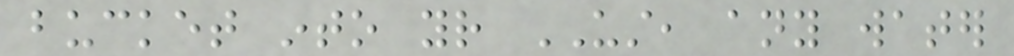bucket into your UST, any water
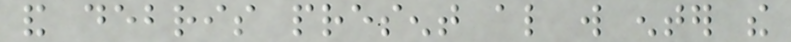and debris present also will enter the
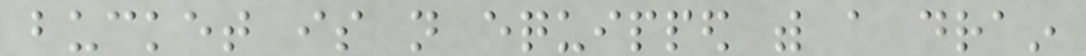bucket is not equipped with a drain
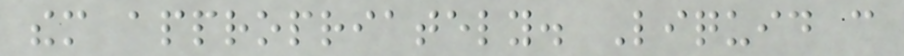them appropriately. Liquid can
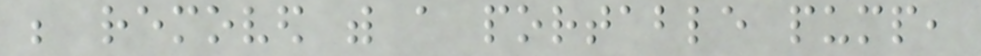be removed with a portable pump,
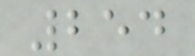254
